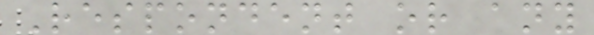Respondent or any
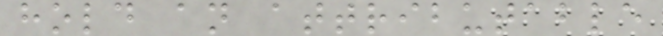hold an attributable
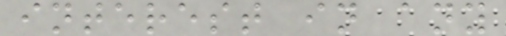interest in any
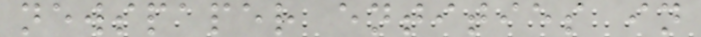newspaper entities in
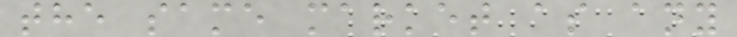the same market as any
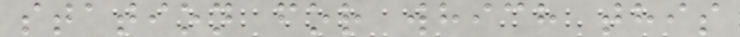station for which this
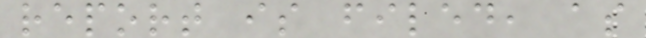report is filed, as
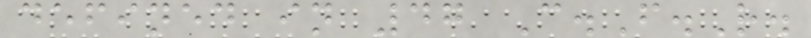defined in 47 C.F.R.
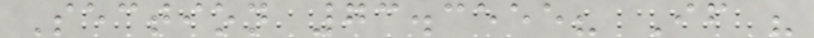Section 73.3555? If "
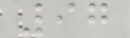97
